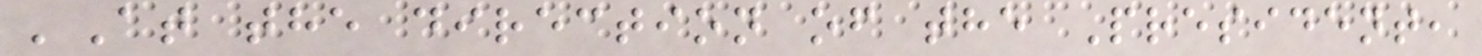'At the direction of the President,
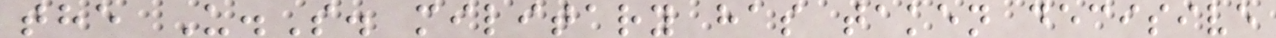the U.S. military has taken decisive
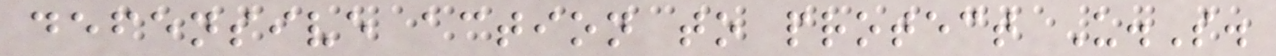defensive action to protect U.S.
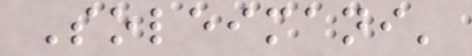Soleimani'
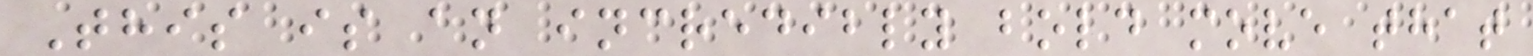This is an incredibly bold move that
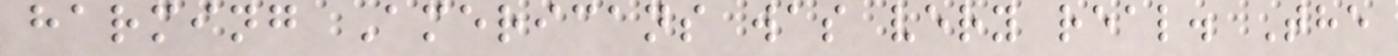harming Americans was very real. The
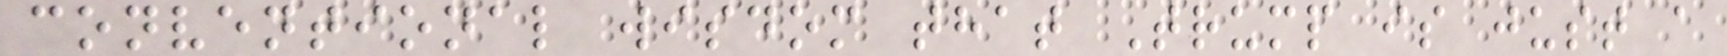conventional wisdom that Trump is just a
